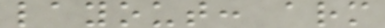layout: arm
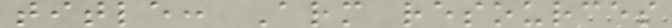title: Arm resources
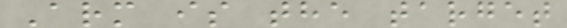Arm is the target
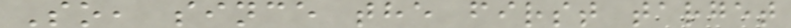So, since the first target
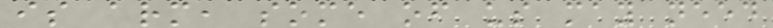is arm, some of us may need
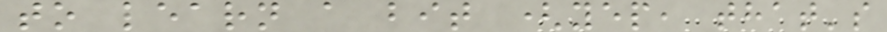to learn a bit (yep, that's
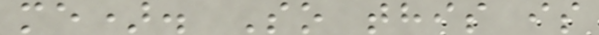me). So this is
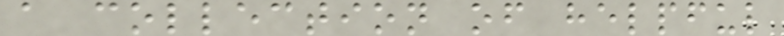a collection of helpful
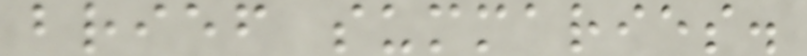brief summaries.
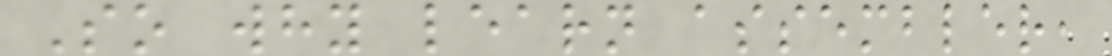So why learn assembler,
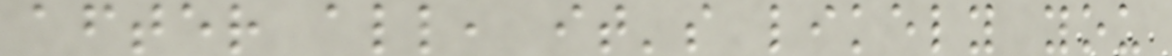after all, it's likely you
